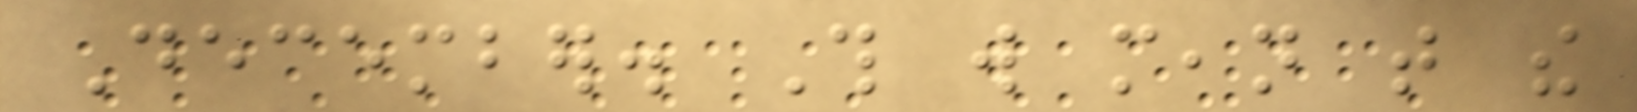December. This will mean that the
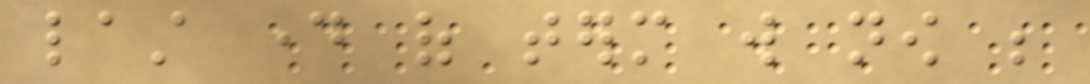last day of term will now be
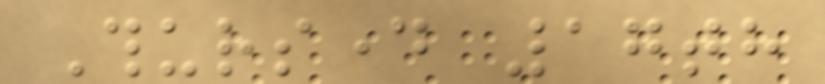Thursday 17th
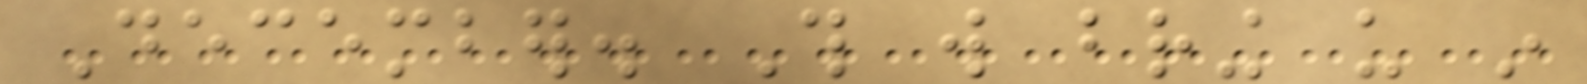December. This will bring us in
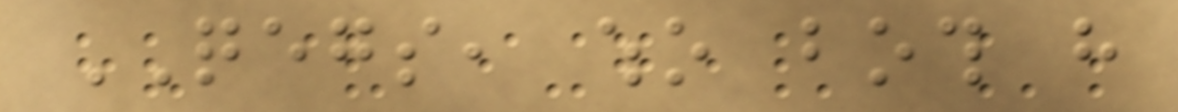QEGS, who both have
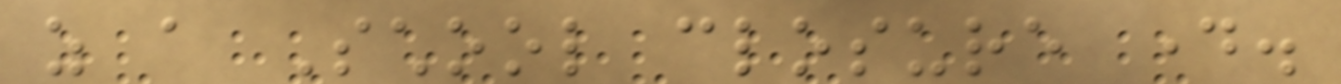as a School closure day.
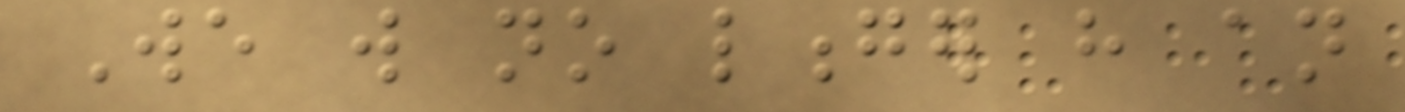We will no longer have an
